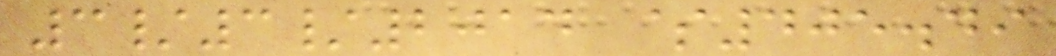3/3/2014 $405.49
